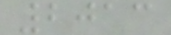2013
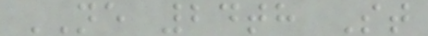NE 24th St
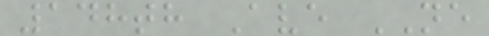148th Ave NE
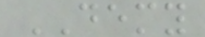DEMY
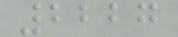2227
